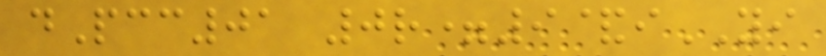dPcc01 0r=9&iYI
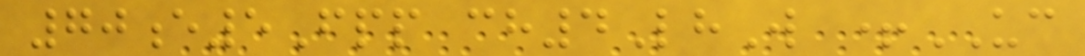70e5Fpp ch4LhW +UC
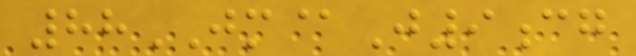88JM@J9cg
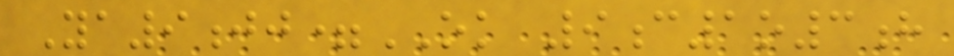Ya9jj=OK 9c1o3h
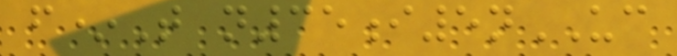f*T n35i5nUC
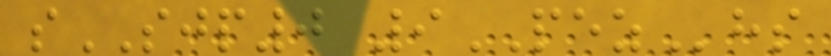sSJP0 9PEZhs
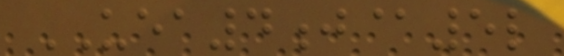UEA4j@5l
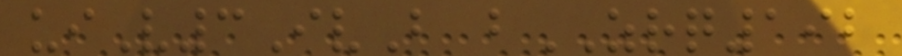uiV3IvB bZRQ192
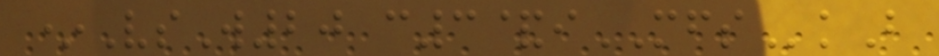*VsW20 c3&iMFSkB
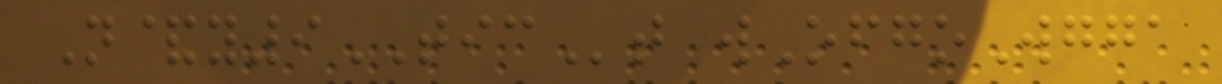N&y9TICt wOfgoWgga
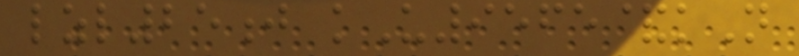lzl25j kU9565&kN
